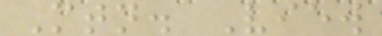Mtn. View
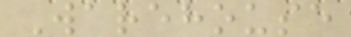Warehouse
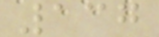137
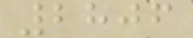2806
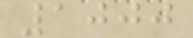1000
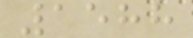1588
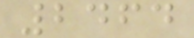2464
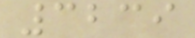3239
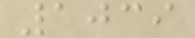1039
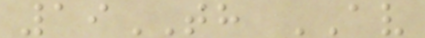19TH AV
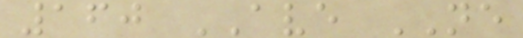160 AVE NE
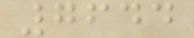7644
